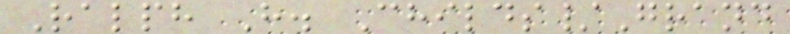Ralph H. Childs/Grand
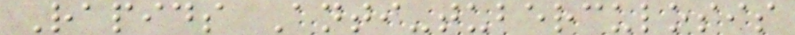Rapids Anti-tuberculosis
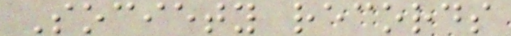Society records
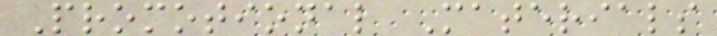Promotional Materials
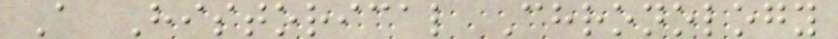A Historical Chronology
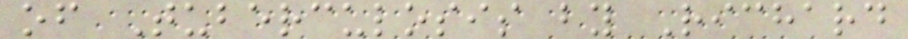of Tuberculosis by Richard
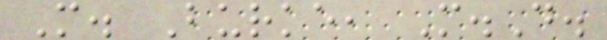M. Burke, M.D.
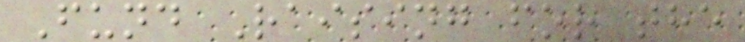Fund Raising for the
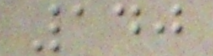140
